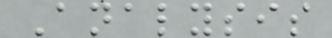Analysis
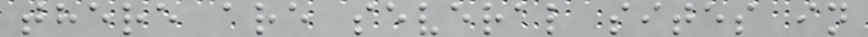there are several sites in
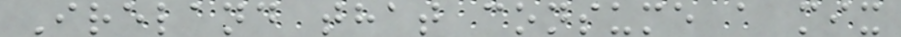Ireland that consume a mix
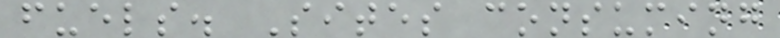fuels. Sites consuming
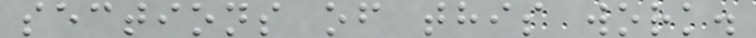sections of this work.
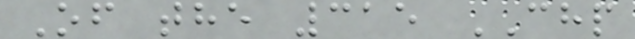Of the 315 CHP
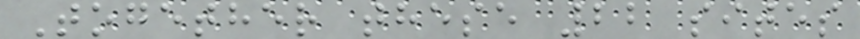Together these 22 sites
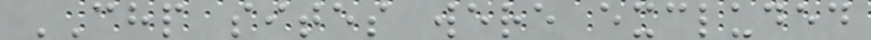CHP sites were excluded
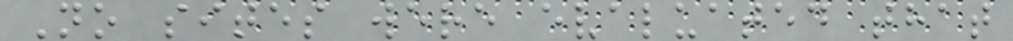No sites were evaluated that
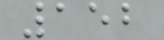152
